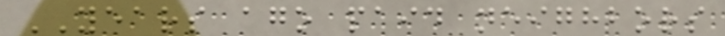YEARS ago paid neighbors
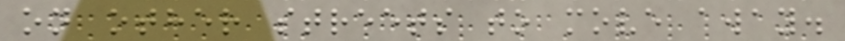on other streets to move away.
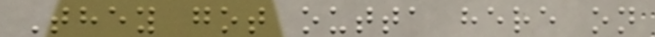They got outta here on
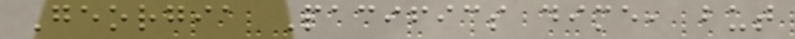Georgia Pacifics dime, but
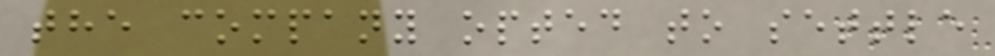the company opted to settle
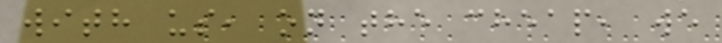with us, on the cheap, we
